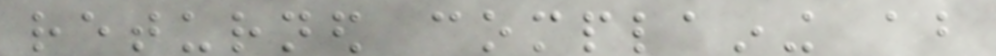returned complaining about
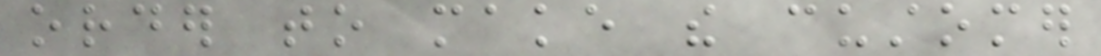order to make the customer
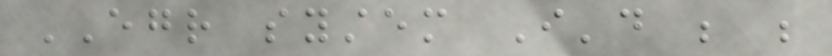EGR system I'd be be
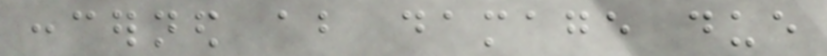concerned about damage due
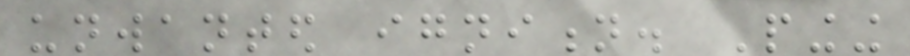unwanted ignition. Pinging
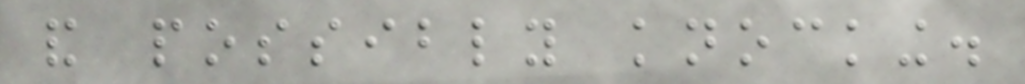and possibly knocking.
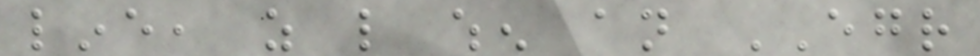line, as like when an EGR
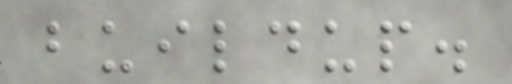buildup.
